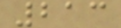213
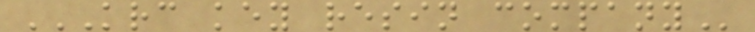KRC KEY RESIN COMPANY
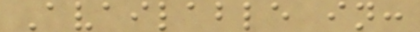Available in:
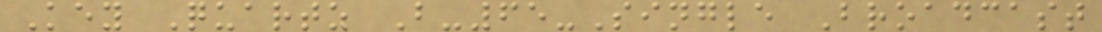Key Quartz B-65-Single Broadcast
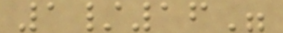1/16"
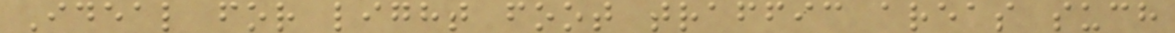Ideal for light foot traffic areas such
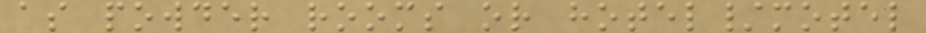as powder rooms or hotel/motel
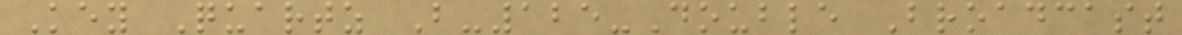Key Quartz B-125-Double Broadcast
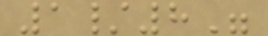1/8"
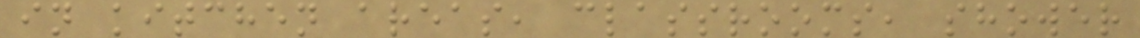in kitchen areas, classrooms, shower
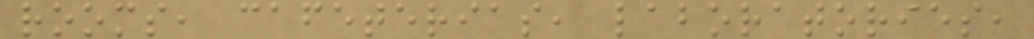rooms, cafeterias, laboratories,
